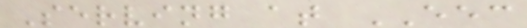Serving at EEC
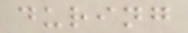during
